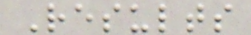Results
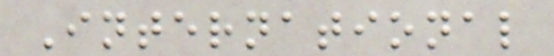International
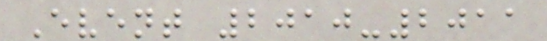Event 2010-2011
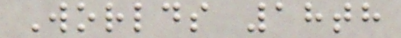Worlds 18th
